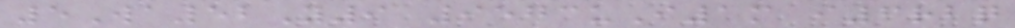5Wa52Y9 9573uI1m i6rbq
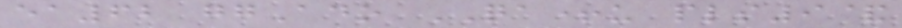ea62 ggAdo QA+u pls9&
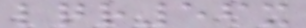lqr56x
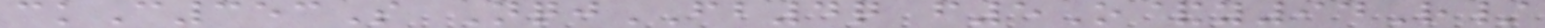ckC353S NqjFB4q f5O&y94R/
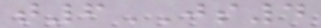t6JS4
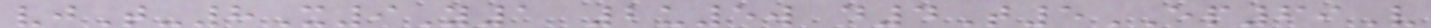vjT-8X9Y1 2u5w d4T5EP69V
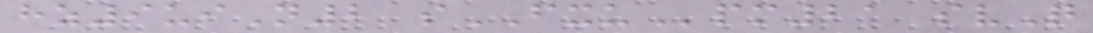hz9uiN2 sFXUpm21 svQ
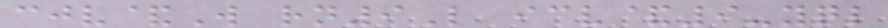cjv&W rn9L icv&9-yql
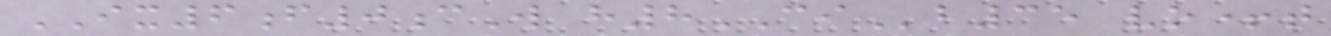IX6f0cW h8CIb35 vo+t
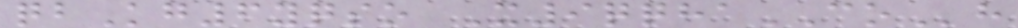qbKg6yqso X9qqhaCOh
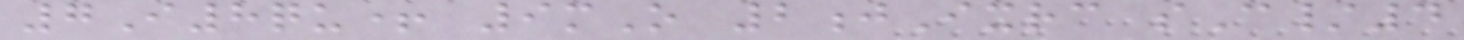7I8qu+ 9mO 2jIxrc sC/4
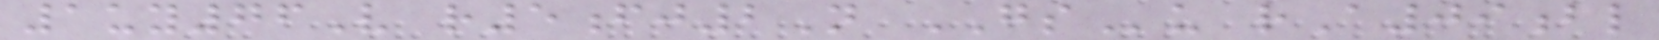1uy76V r5fj2N GSu rA09bl
